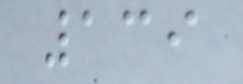139
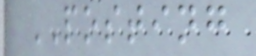POSTING
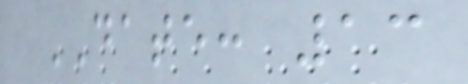DATE: 13
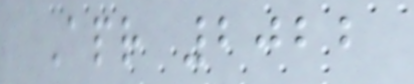Apr 2022
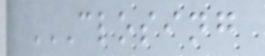CLOSING
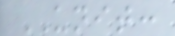UNIT:
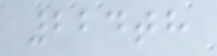224th
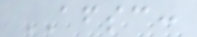AFSC:
